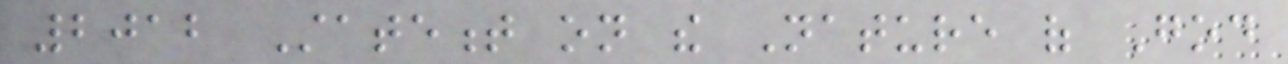2012 Statement on the Nature of God
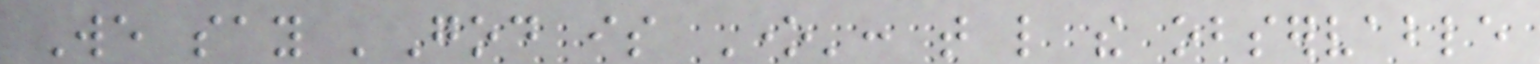We say 'God is One': that like the observable
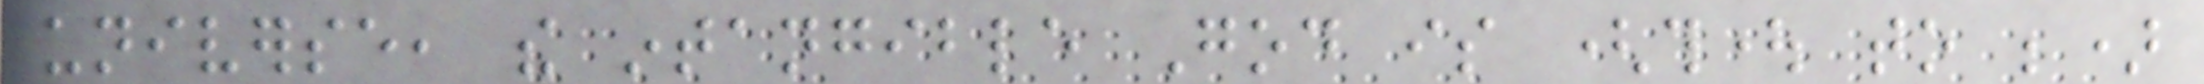universe, the intangible God is (thought to be)
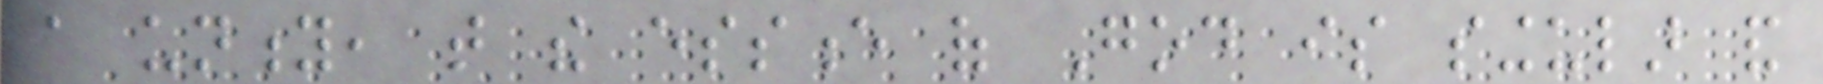a unity, that the essence of God is singular and
